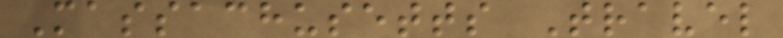Massachusetts Travel
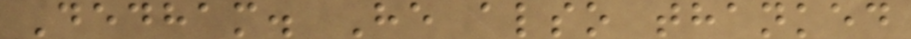Dedham. He also thanked
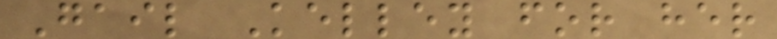Gail Kelley for her
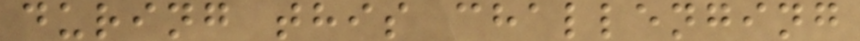during this challenging
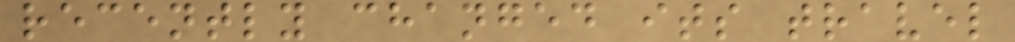recently changed its travel
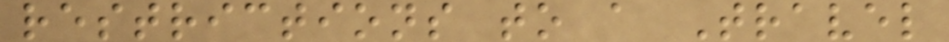restrictions to a Travel
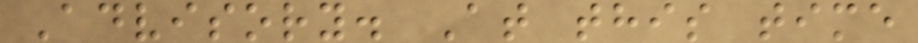Advisory. At this time
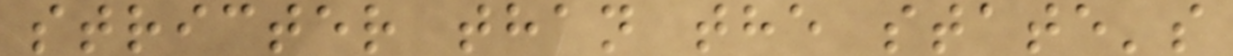stricter than the state's
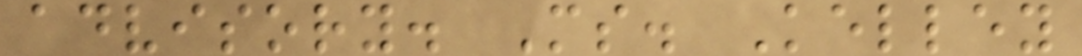advisory. Ms. Kelley
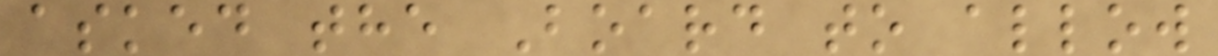asked the Board to allow
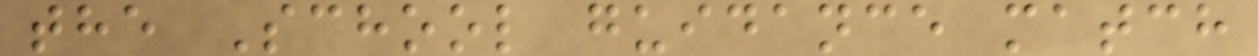the School guidance match
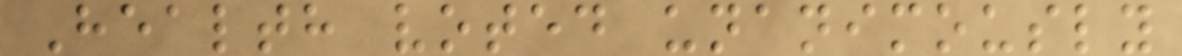Health voted unanimously
